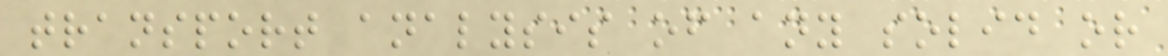transport analysis of any solid or
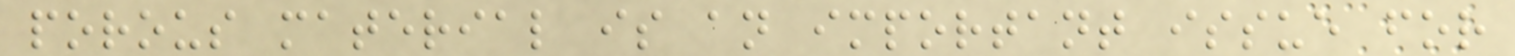porous material is an important issue for
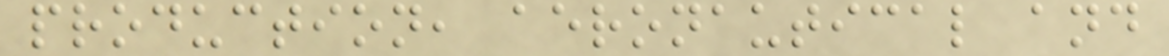production, aeronautical and
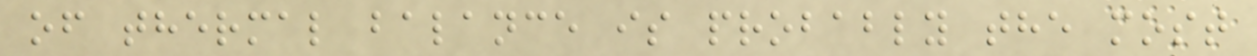of thermal balance is probably the most
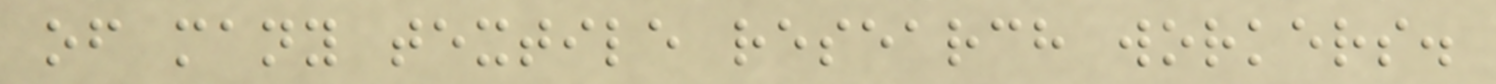of many textile research workers.
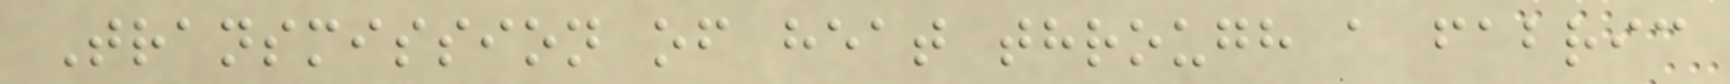Transmission of heat through a fabric
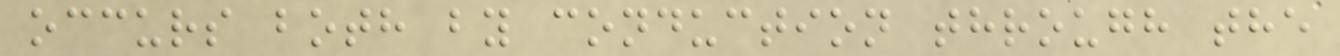occurs both by conduction through the
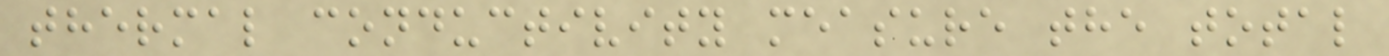thermal conductivity measure the total
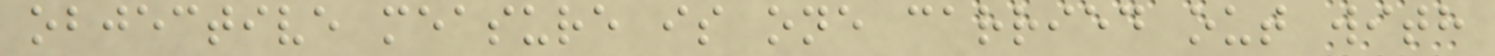objective measure is one carried out with
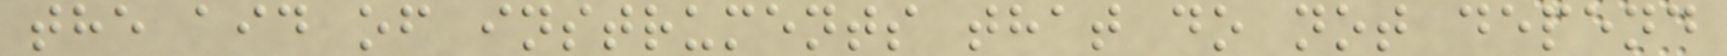the aid of instruments that do not depend
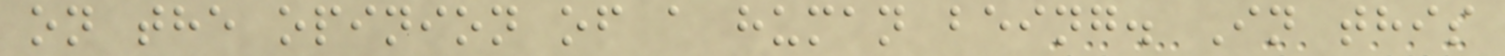on the opinion of a human being. In this
